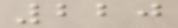220
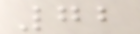72
